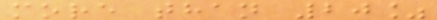more than 20%
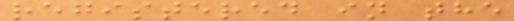registered in the
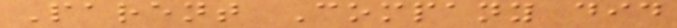Parent Company did
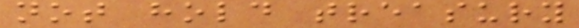not hold treasury
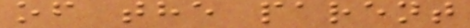of the parent
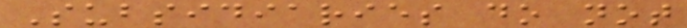Subsidiaries do not
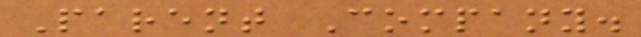Parent Company.
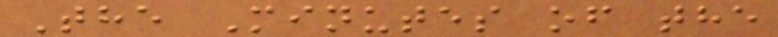The Minutes of the
